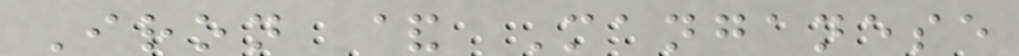Iron & Manganese
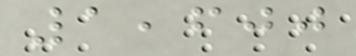1,600
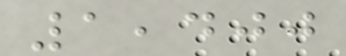1,400
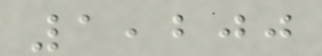1,200
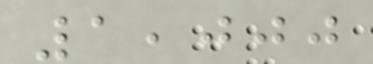1,000
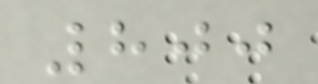800
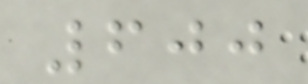600
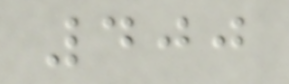400
